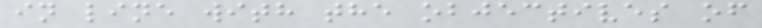in line with the objectives of
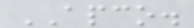APCO.
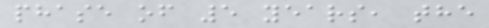phase of 5 years, the
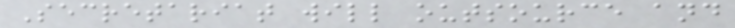Secretariat will outsource and
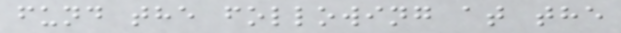fund the following at the
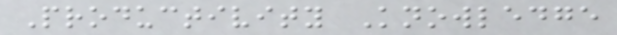Productivity Knowledge
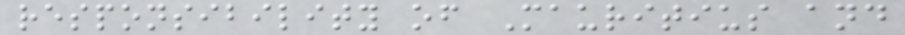responsibility of Mauritius and
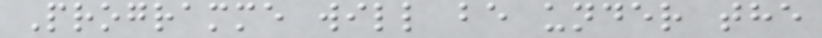Programme will be under the
